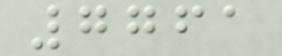7761
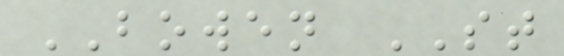BOWEN ST
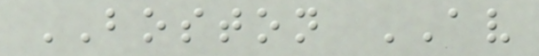BOSTON AV
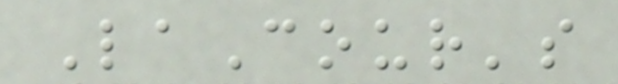LaCour's
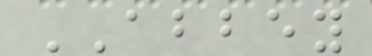ABBEY
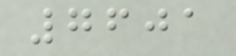7601
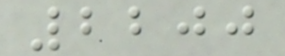2200
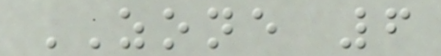ZONE 6
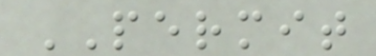PERMIT
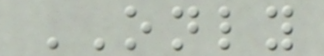ONLY
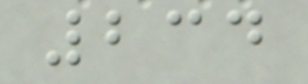234
